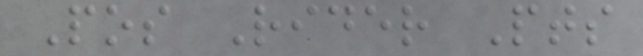Pos Rider Pts
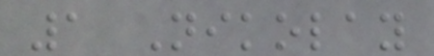1 Nikolay
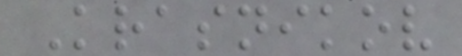Krasnikov
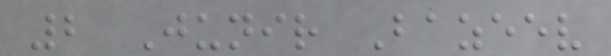2 Junir Bazeev
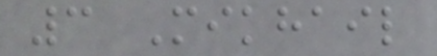3 Mikhail
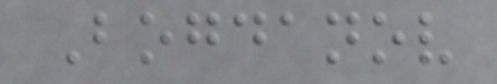Bogdanov
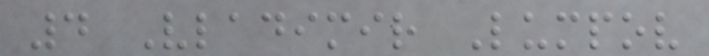4 Vladimir Lumpov
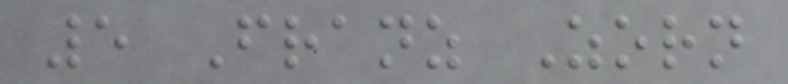5 Franz Zorn
